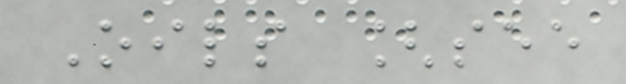Oils [see
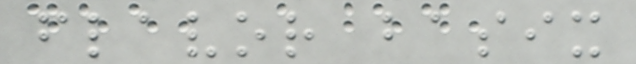flavor basix
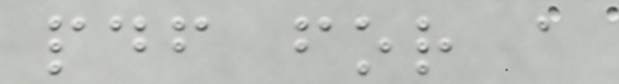pdf for a
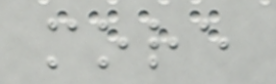more
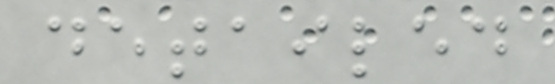detailed
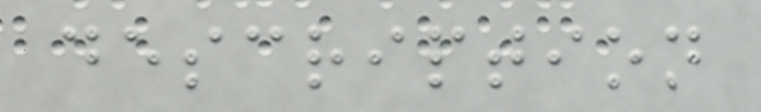description
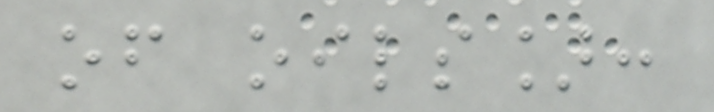of oils]:
